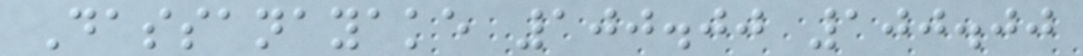Dassanayake 100.00 100.00
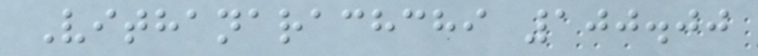Vithanarachchi 100.00
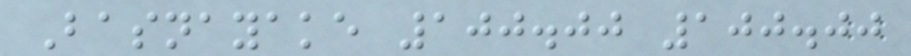Basnayake 100.00 100.00
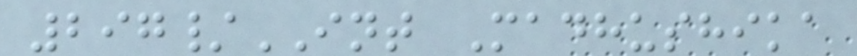297/INT Madhushika
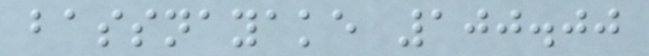bassnayake 100.00
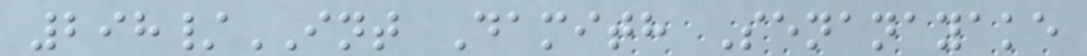298/INT Damith Senanayake
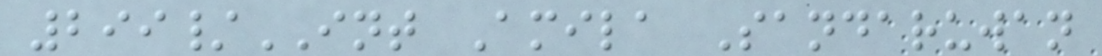299/INT Amila Sandaruwan
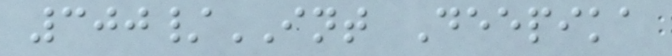300/INT Deepika
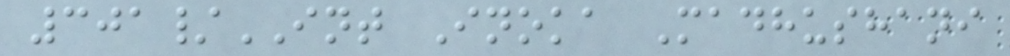301/INT Inoka Madhushani
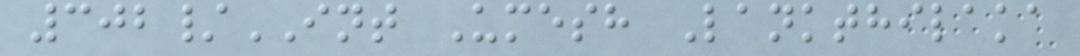302/INT Umesh Lankthilaka
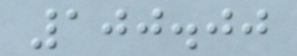100.00
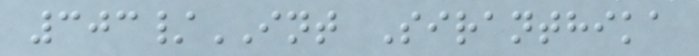303/INT Siranthika
